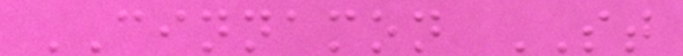CINNAMON ST
